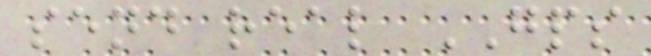send real GPS
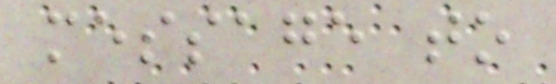message to
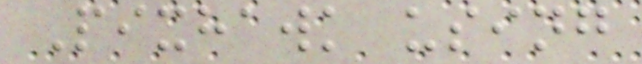Pixhawk using
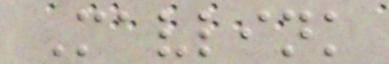Mavlink
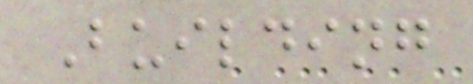Building
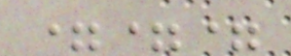===
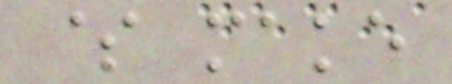$ make
